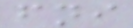fni
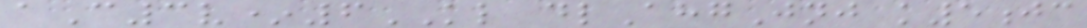aC3v*6KL dlAhgJnj k5jc
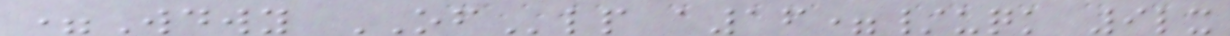=Wdwy OFlp a16=/uqk 9lx
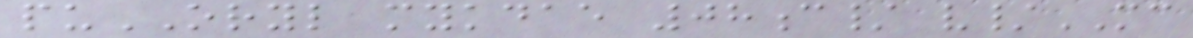puORYL mykdae 08c/ v/MC
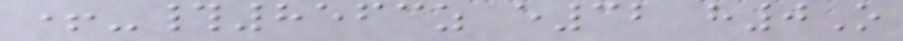+-#8563z e32 h0O
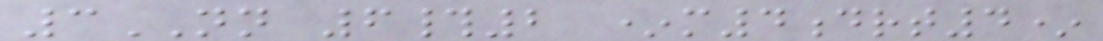3NN 6#2 *m4drt4*
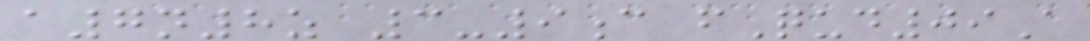a7n8z 3-9c fQud09A
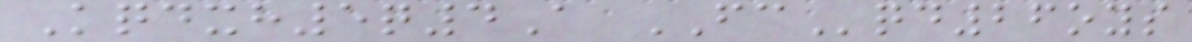Kqdxh5q4A FCqd26oys
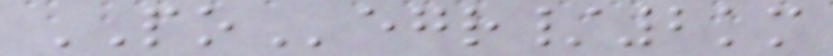POegr/2km
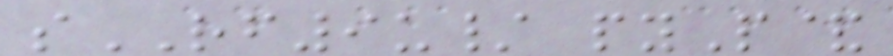sRF9u/ pyP&
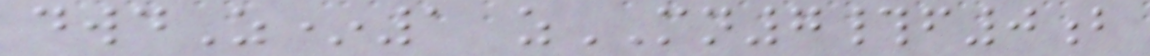dwdZ*1 zMN7#f0b
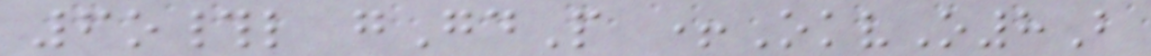6o#l gGdP +OkvO8B
